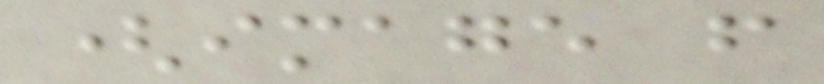(image from
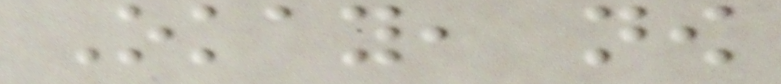Okay, now
